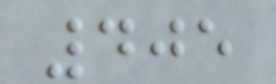405
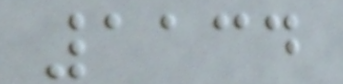1134
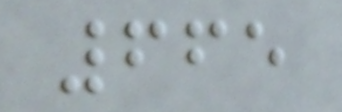665
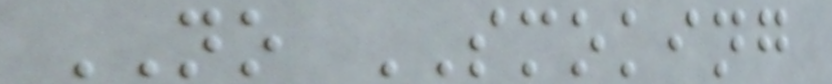NO SMOKING
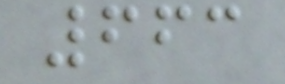663
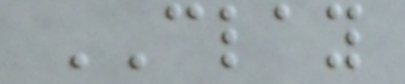CLAY
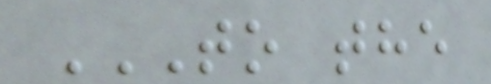TO THE
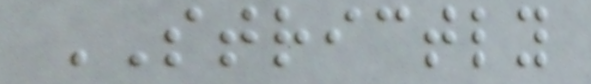STRICTLY
